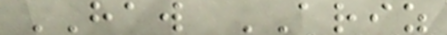HAW ARIZ
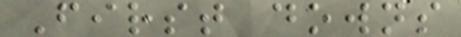First downs
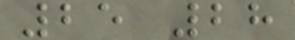25 28
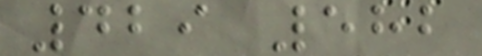429 582
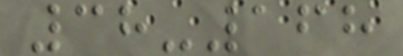38-168
